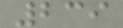239
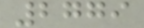2779
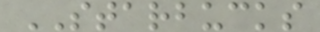STARBUCKS
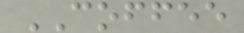COFFEE
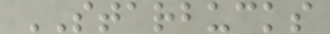STARBUCKS
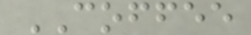COFFEE
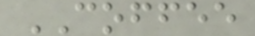COFFEE
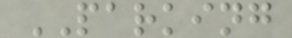PARKING
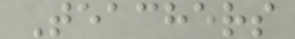Teachers
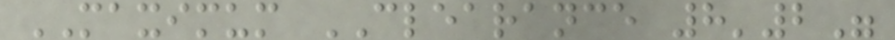MAXIMUM CLEARANCE 8'2"
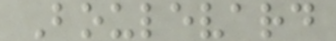Boulevard
